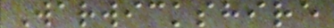Warwickshire
